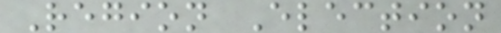Region Election
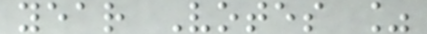year Votes %
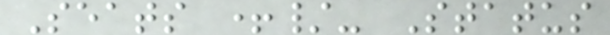Seats +/- Status
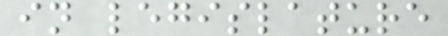in legislature
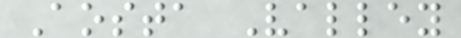Aosta Valley
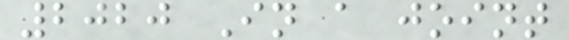2020 In a joint
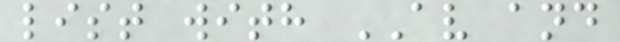list with AV and
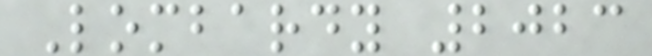Lombardy 2023
